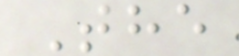The
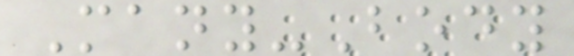Many-Body
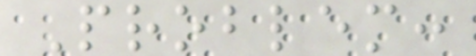Problem:
